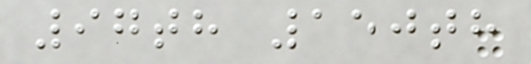97th 150th
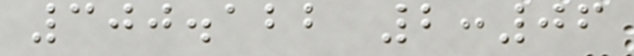300.122 2:06
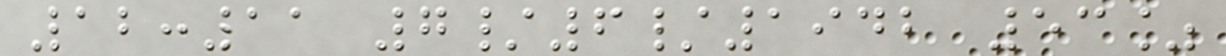12:11 7/6/1942 53%
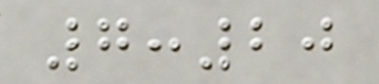7:20
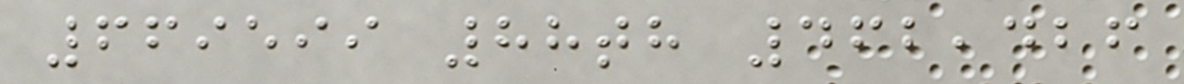669599 88th 462,426
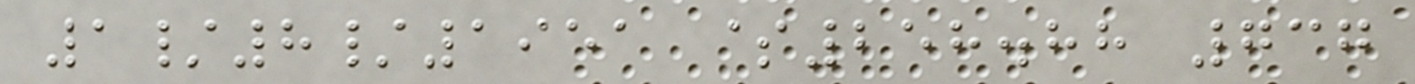1/8/1951 $258.88 737
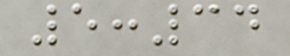5:34
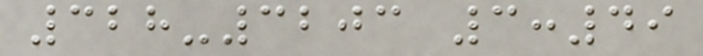328-3203 3:49
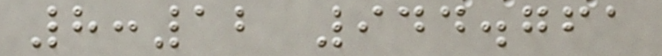8:12 944.761
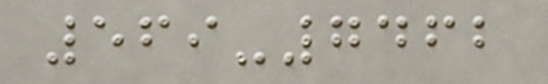569-7462
